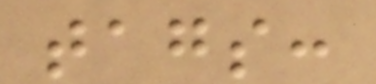tags:
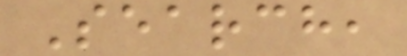Search,
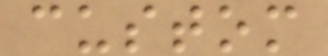custom
